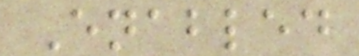Enabled
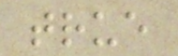true
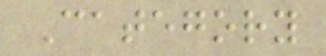Category
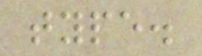type.
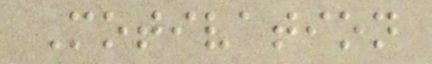Motivation
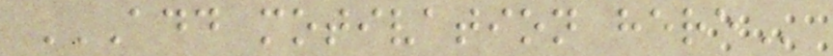ADD MOTIVATION HERE
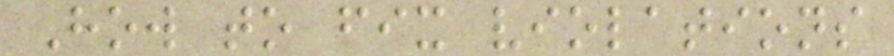How to fix violations
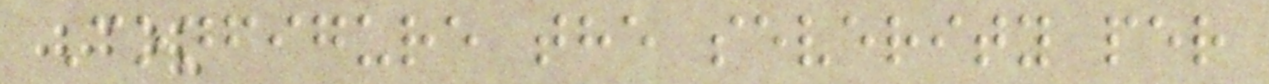Configure the severity per
